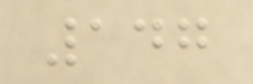147
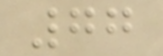77
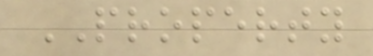PROPERTY
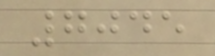7045
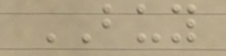BUY
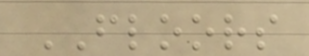FLOORS
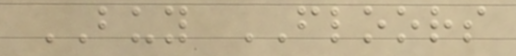BUY FLOORS
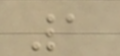1
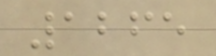1265
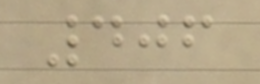406
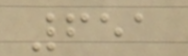651
